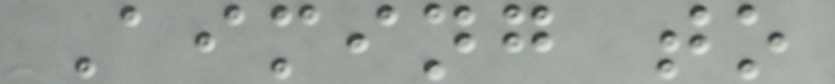Aiming to
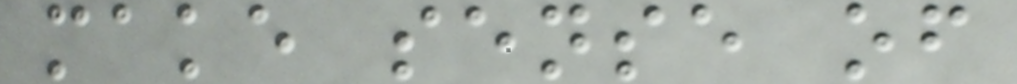make sense of
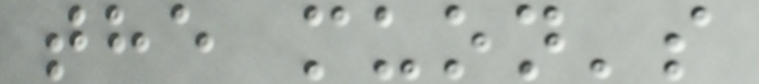the muon's
